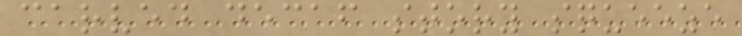carved decaf story squeeze
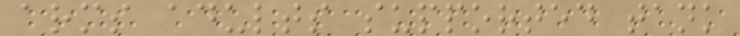arms adults supported tank
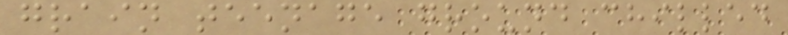grain teenage ground chilled
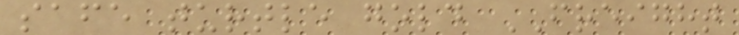safe turtle gold FREIGHT
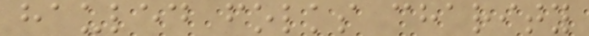hauled folks charity
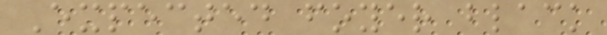Expected foyer black
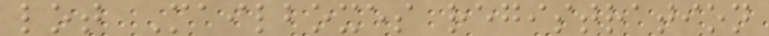lot Mailboxes registration
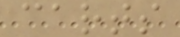carts
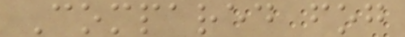Compared fog
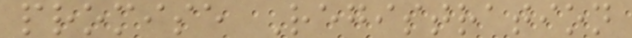promise Registration
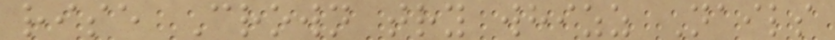rise Crown try whizz Nails
